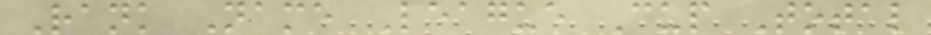Rank Name League Cup Total
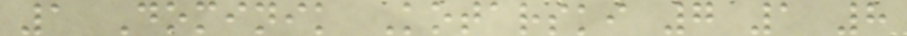1 Dominik Kotarski 7 1 8
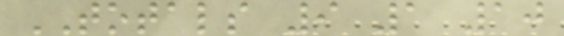TOTALS 9 1 10
